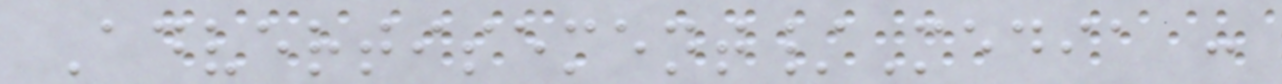Advertisement/Media :
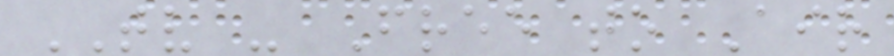TV - Free to Air
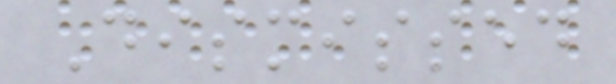Dismissed
